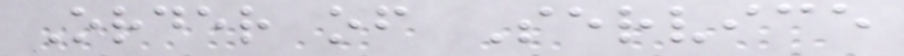Order of Service
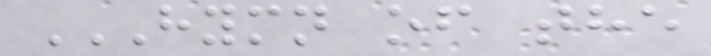HYMN OF THE
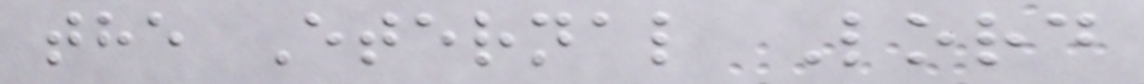the Eternal Lord
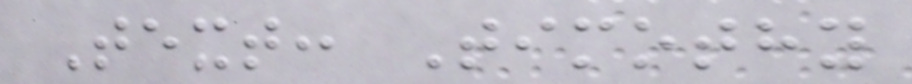Text: Timothy
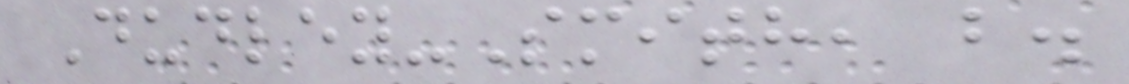Dudley-Smith, b.
